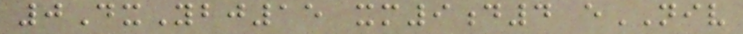0DxYbj15 xm9d4 eNIV
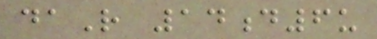daR 14d6u
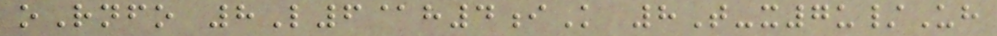oRnfo 8L6@h4iK 8T-x7u/Uh
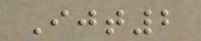Ijt2
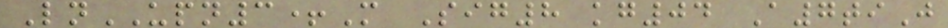LnUPN3+M Sig8 kg04 A7tiJ
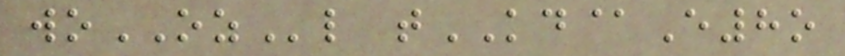woOZl tKD@E8o
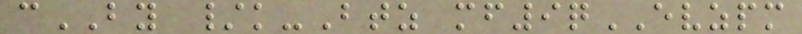cBY /k-Btz mf9qEVZPM
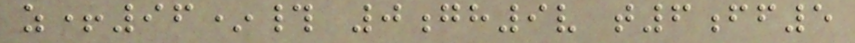z+96*# 0gh9v t6ff5
